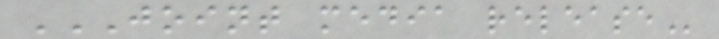JOINT MEDIA RELEASE
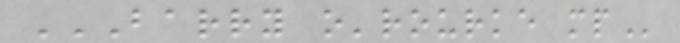BARRY O'ROURKE MP
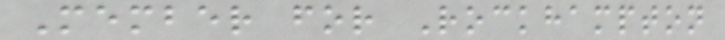Member for Rockhampton
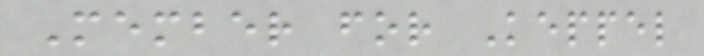Member for Keppel
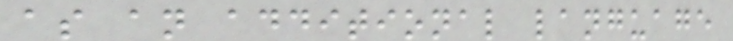as an additional language
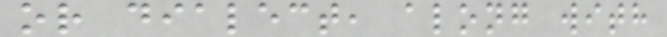or dialect, along with
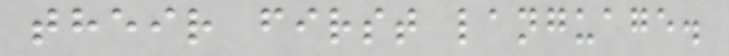their first language.
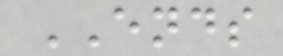ENDS
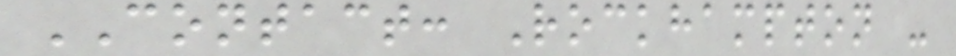CONTACT: Rockhampton -
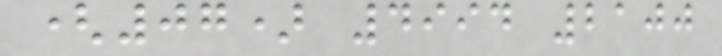(07) 4994 2100
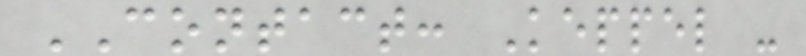CONTACT: Keppel -
